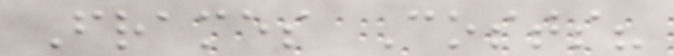Frames Costs?
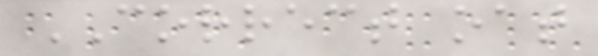CORRECT oat
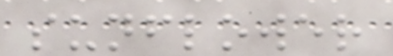sunflower
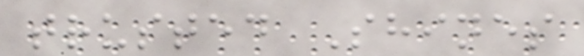trusted Shines
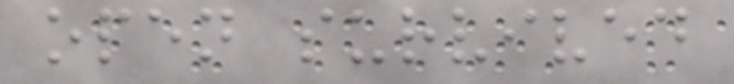open survived
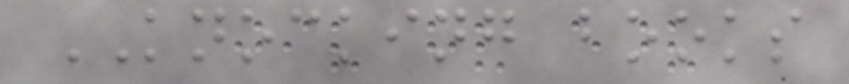KNOCKING books
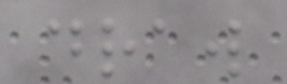draw
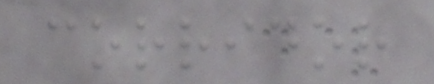corridor
